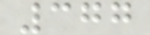377
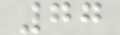77
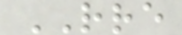RRE
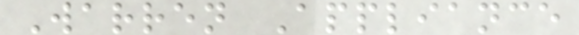Warren Appliance
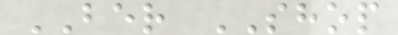BER SHOP
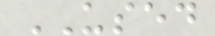USED
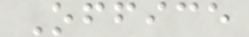Office
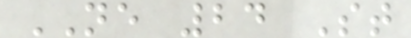NE 24 St
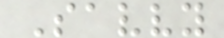Savvy
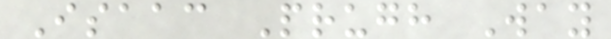Isaac Prugh Way
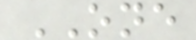ONE
